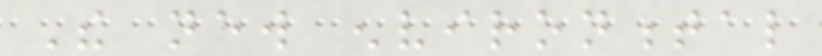The new environmental
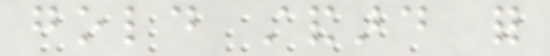gold standard for
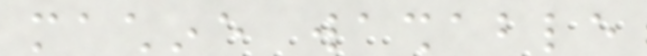machine washable
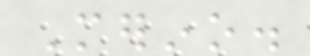Merino.
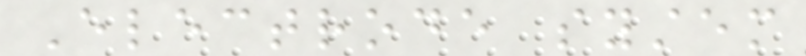Electrode system
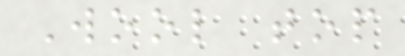Wool top
